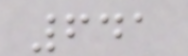641
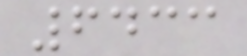6433
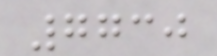7730
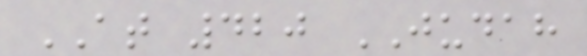AT 420 JUDAH
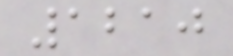1210
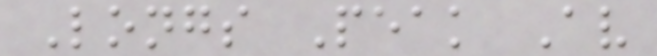Longs Peak Av
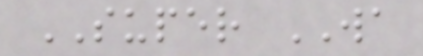SUPER WA
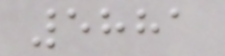5881
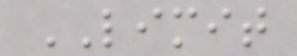LIMIT
